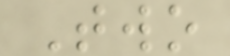Two
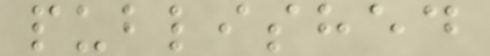published
